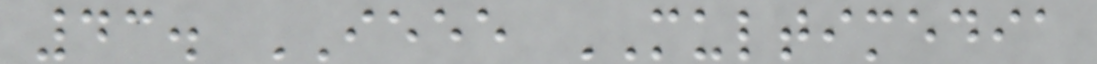43. IEEE MULTIMEDIA
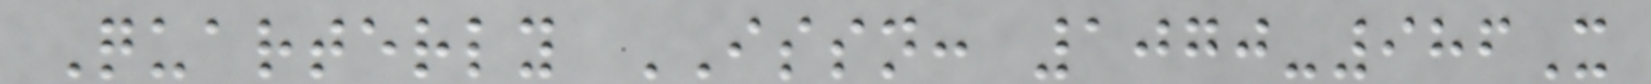Quarterly ISSN: 1070-986X
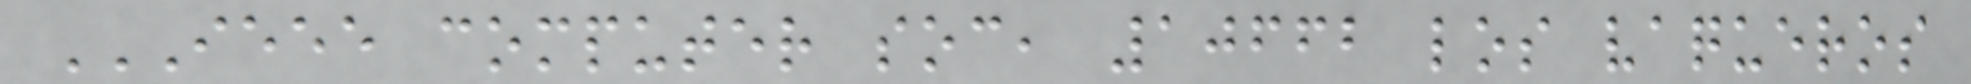IEEE COMPUTER SOC, 10662 LOS VAQUEROS
